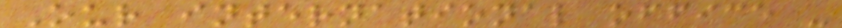Our international office -
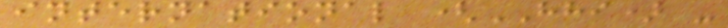international (HHI) -
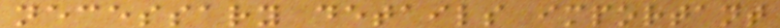necessary details important
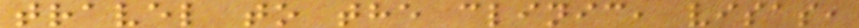travel to the clinic, visas,
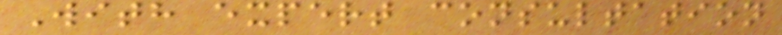With expert consultation
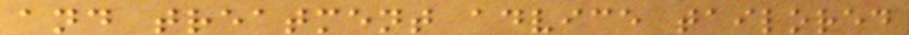and treatment advice tailored
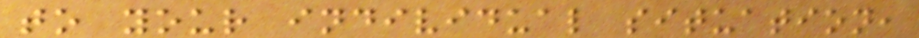to your individual situation,
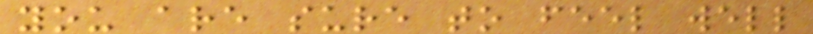you are sure to feel well
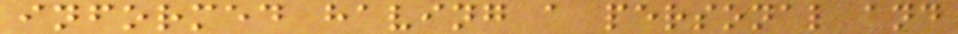informed having a personal and
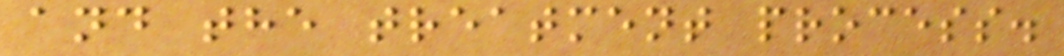and the treatment process.
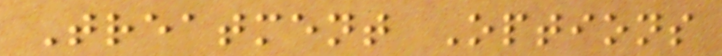Treatment Options
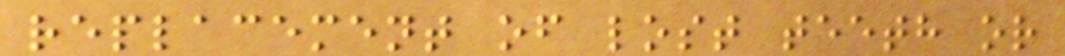replacement of lost teeth or
